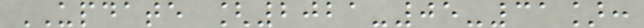UPDATE [2021-05-31]:
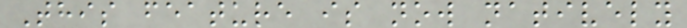This feature is now natively
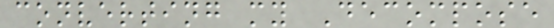converting my Decompose
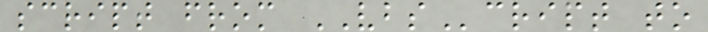script from VBScript to
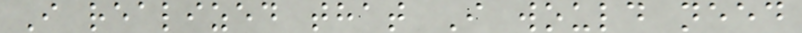I realized that I would need
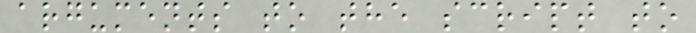arguments to the script to
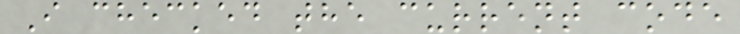I checked the current code
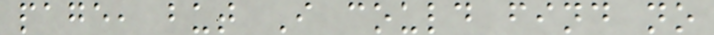page, but I could find no
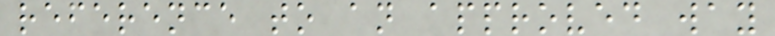reference to an approved way
